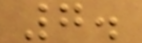7.
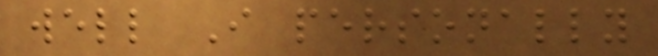well I personally
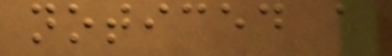noticed a
